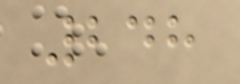248
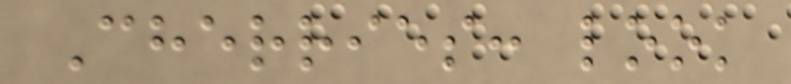Cherries: look
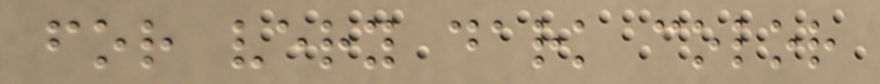for very dark color
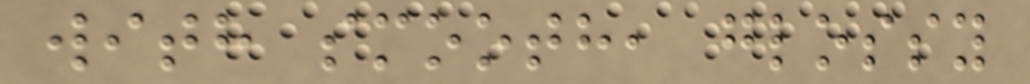with smooth, glossy
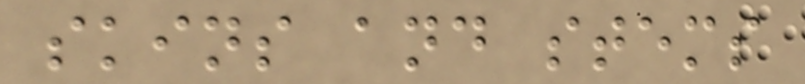skins and stems
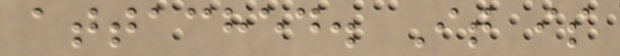attached. It is
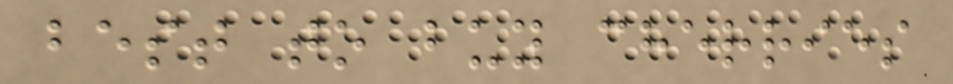best to buy cherries
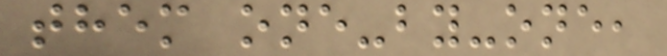them one-by-one,
